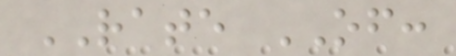RATE OF:
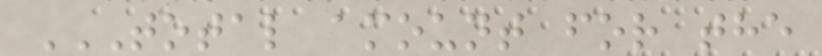TOTAL AMOUNT FOR THE
